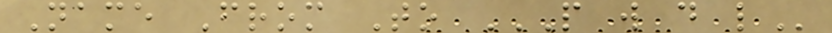Name From To P W D L
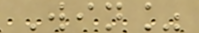Win%
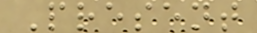Present
